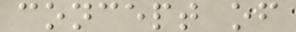concept of
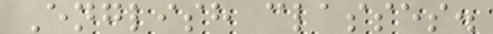English classes.
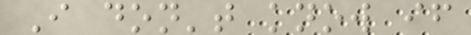I don't know if
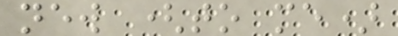new (to me)
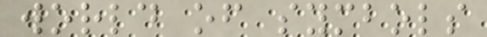world of symbols
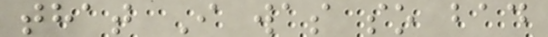that I was so bad
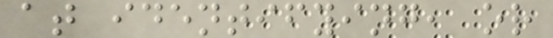at identifying, or
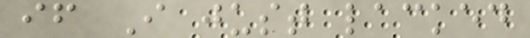if I just lacked
